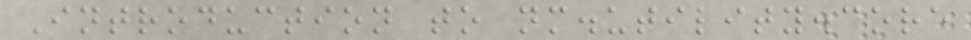Introduction to nm.utility.core
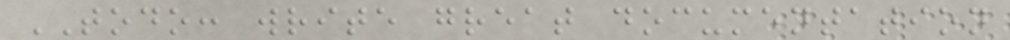TODO: write great documentation
